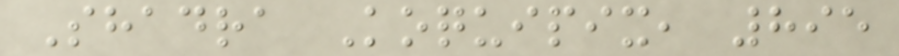Shadra Koquipix, 895
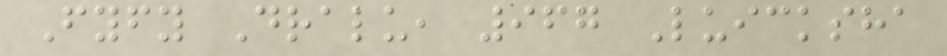Fyfy Dralu, 967 Luicksha
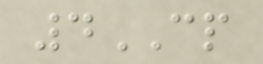4CP
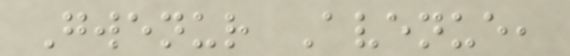Gwenur Avenue,
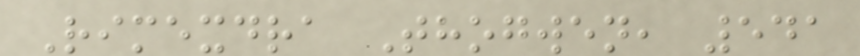Rimexdra Thogwen, 541
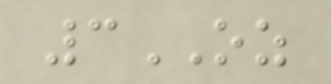3OZ
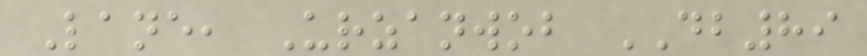Lane, Urzanwob DB89
